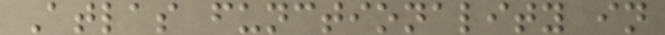Atlas functionality in
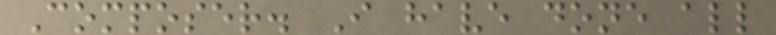Composer. I have done all
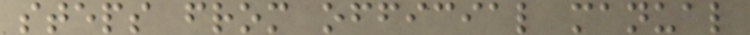steps from official manual
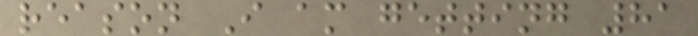reason I am getting 81
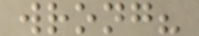wrong?
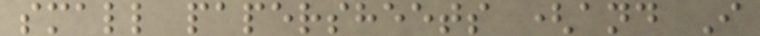small papersheets (and I
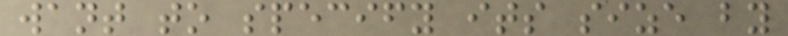want to specify its size by
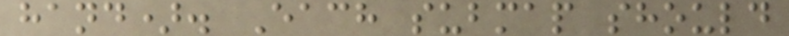hand). Each submap should
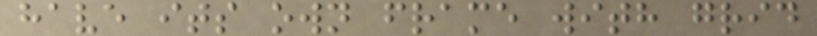have its own frame with grid
